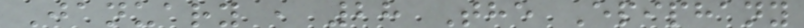January , 28 The Epiphany
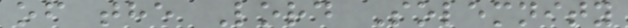of the Lord Solemnity
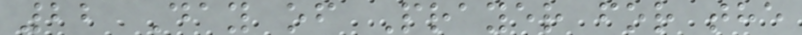22 Day of Prayer for the
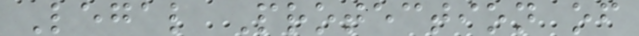Legal Protection of
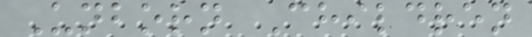Unborn Children
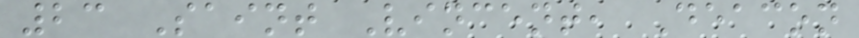23 Saint Vincent, Deacon
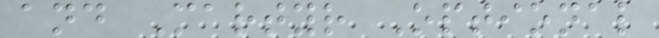and Martyr Optional
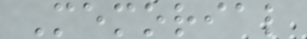Memorial
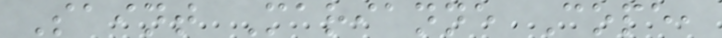Saint Marianne Cope,
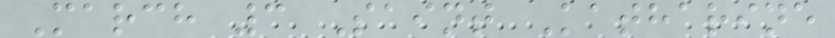March 3 Saint Katharine
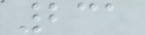231
